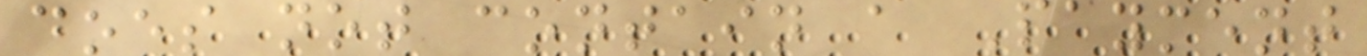does not contain a Payment
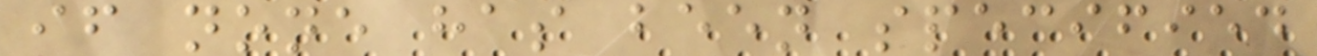if none has been specified
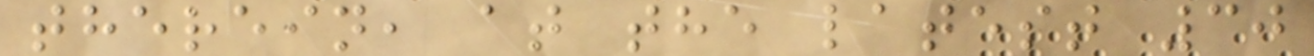therein, at the latest 30
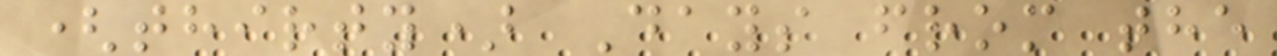(thirty) Days from the
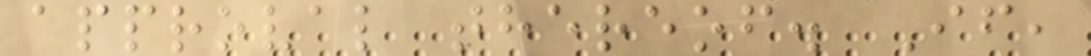approval thereof. If,
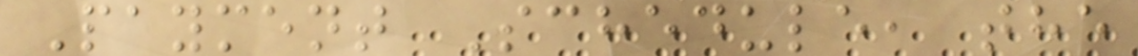Payment Schedule, the
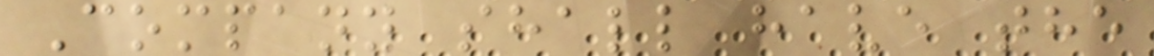Company shall have the
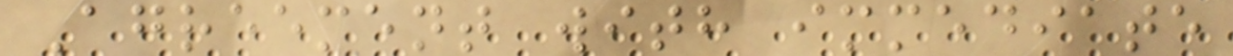Agreement with immediate
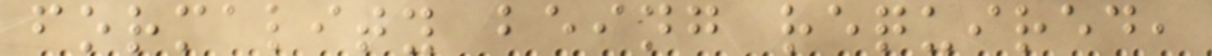formality being required,
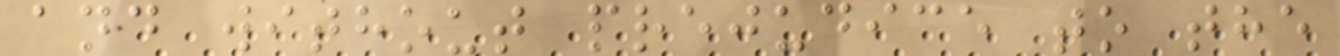and without prejudice to the
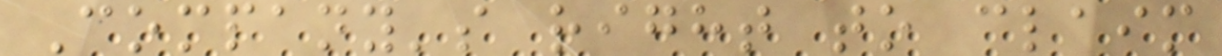Company's right to claim
